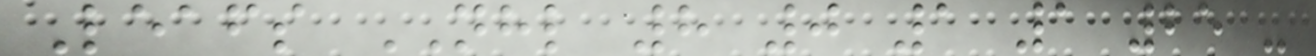Leafs NHL 8 0 1 1 25 -
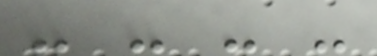- - - -
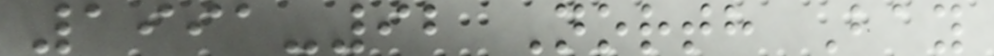1991-92 North Bay
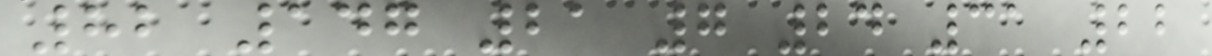82 147 21 7 24 31 22
